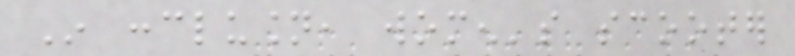In conclusion, women's scooter
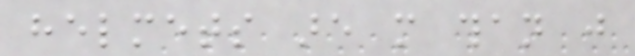helmets are more than just
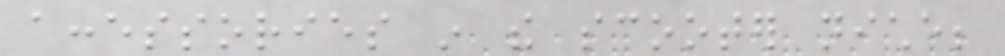accessories in the scooter niche;
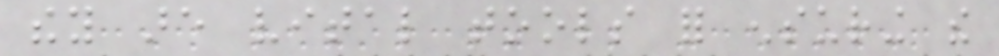they are vital tools for ensuring the
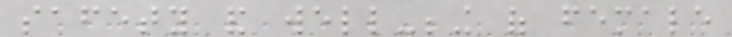safety and well-being of female
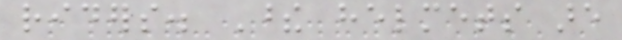riders. These helmets are
